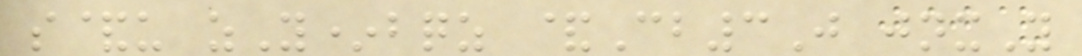s&u zY*bqz &Cb3J jnxY
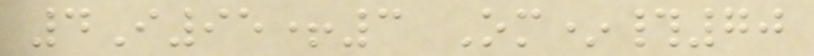4I95+3 Om*#70
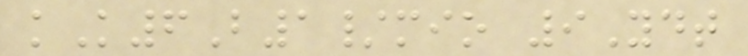kK6B1/mio 9Ydt
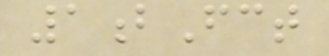1bFct
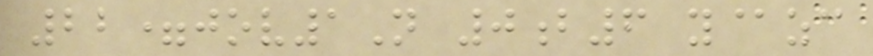22=jov1N 0b6 y@zc
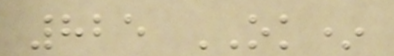825 OK*
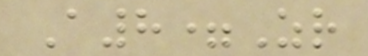A8=Zr
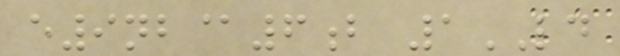e9nb@6b 1LD
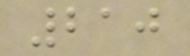210
